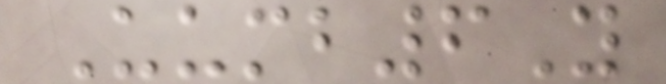Uumb6Y
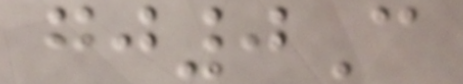gj0C
